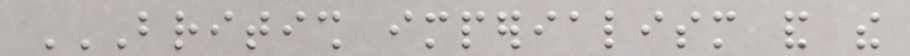BRITISH IMPERIALISM AND THE
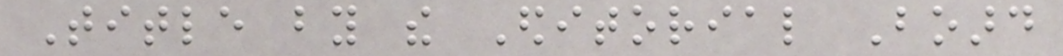Title by the Editorial Board
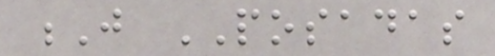J POSADAS
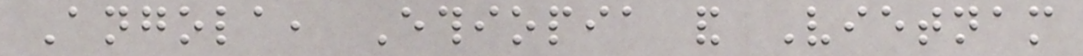Angola, Ethiopia and Vietnam
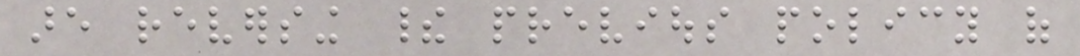are reversing their previous policy of
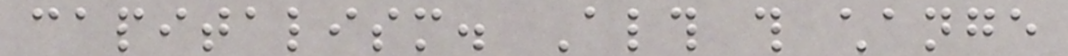capitalism. Although this change
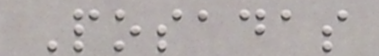Posadas
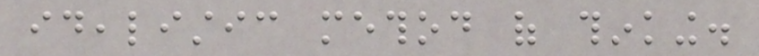idealistic method of thinking.
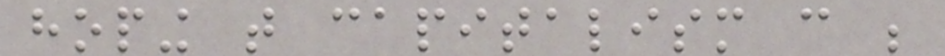hoping that capitalism can be
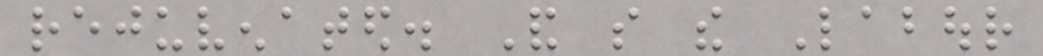rejuvenated. And so the Labour
